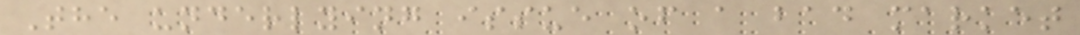The underlying issue of a bad market
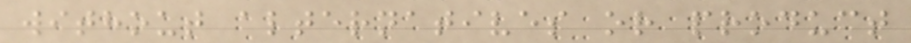without alternatives or product
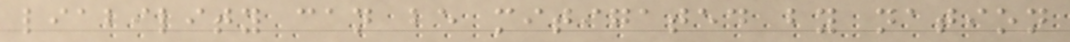liability can be mitigated by nation
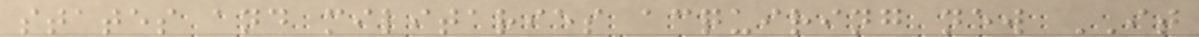states and militaries acquiring new IT
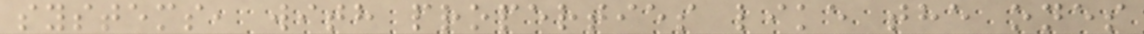systems, with properties like the ones
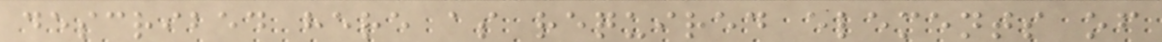described here as required elements of
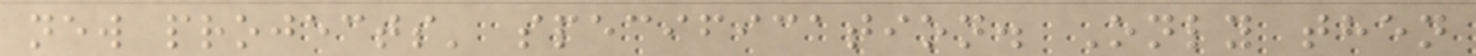new projects' specification. Only then
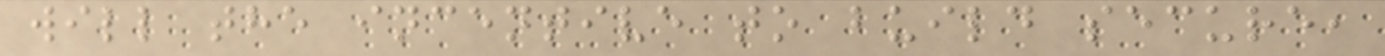will the incentive to build secure,
